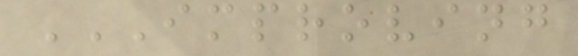IMPROVING
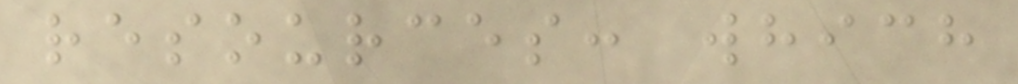resources: which
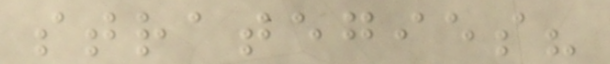strategies?
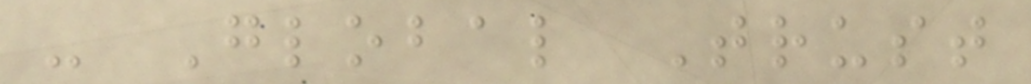- Global Trust
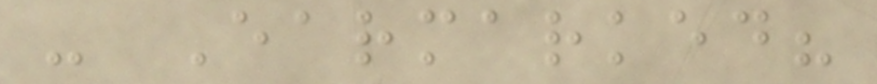- Earmarked?
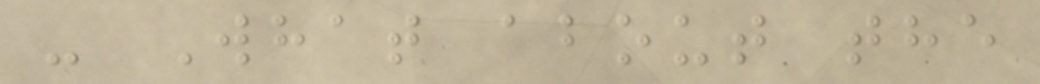- What about the
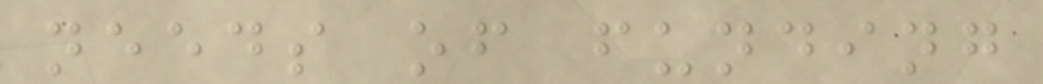needs of funding
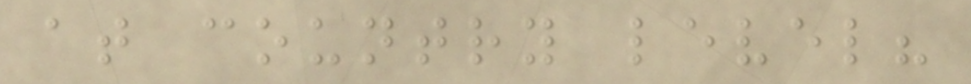at country level?
